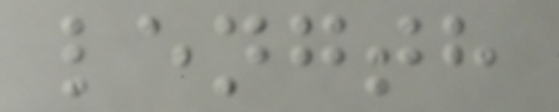length
